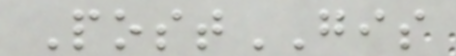PostGIS
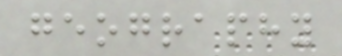geography
